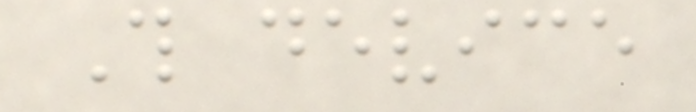This device
